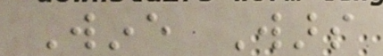Wine Wars
